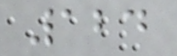124
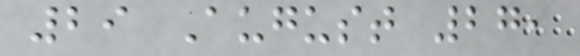29 August 27,
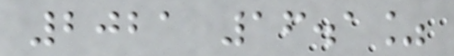2021 16.1%
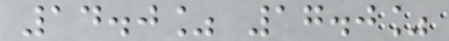14.0% 17.0%
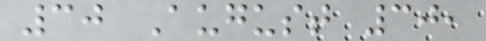30 August 30,
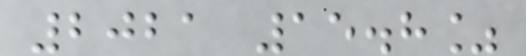2021 15.8%
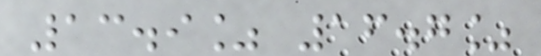13.9% 16.7%
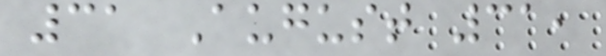31 August 31,
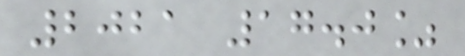2021 17.0%
